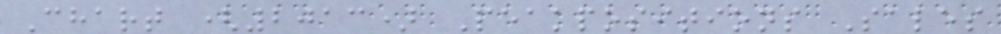Chart (2013) Peakpositions Sales
